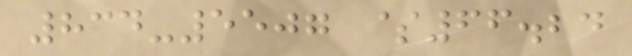834-5507 $66.24
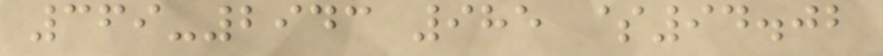369-2943 985 $94.02
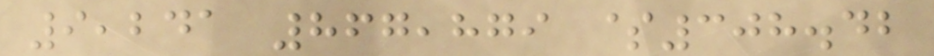9,241 867,879 $308.42
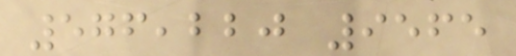576,220 9565
